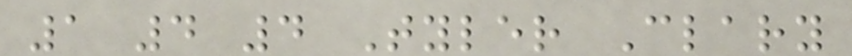1 4 4 Tyler Clary
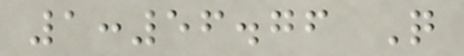1:56.76 Q
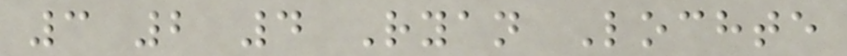3 2 4 Ryan Lochte
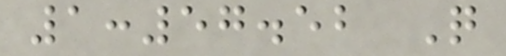1:57.52 Q
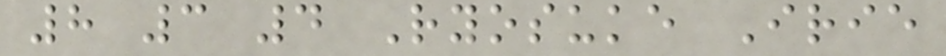8 3 4 Ryosuke Irie
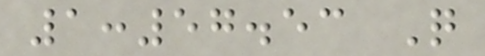1:57.53 Q
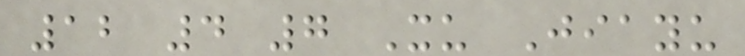12 4 7 Xu Jiayu
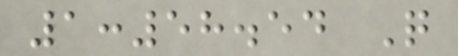1:58.54 Q
